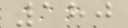180
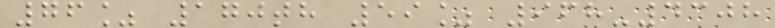76% 170th 59% 968-4308
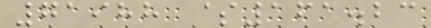71988 $161.23
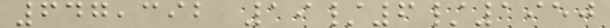647,392 19/6/1950
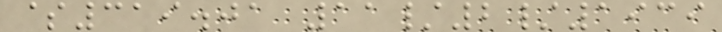$319.01 11/2/1939
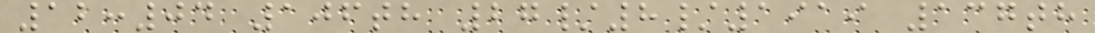12:04 106th 27/8/1919 137th
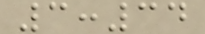3:34
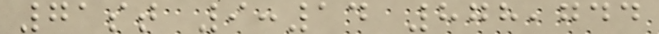71st 9:14 878,744
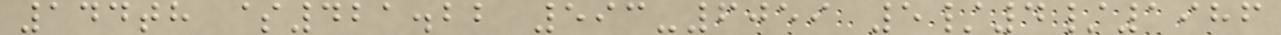144th $421.22 593-6059 5/4/1986
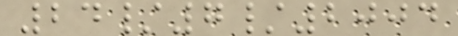24/7/2004
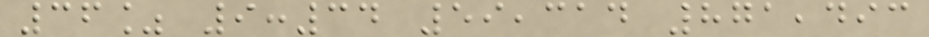36% 9:34 59,314 871,493
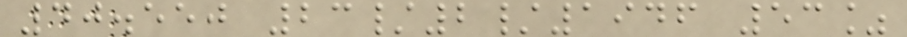40.550 23/2/1946 53%
